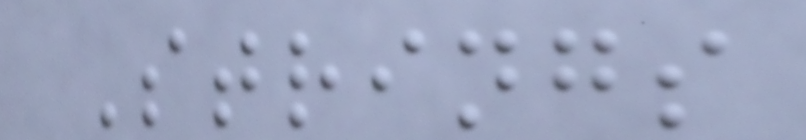Strings
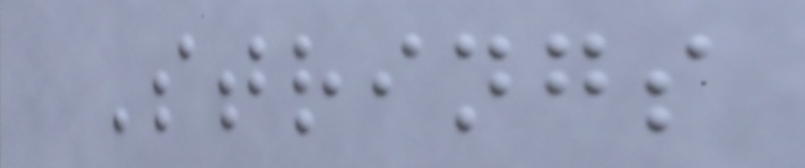Strings
